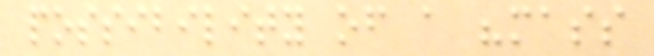possibility of a "mass
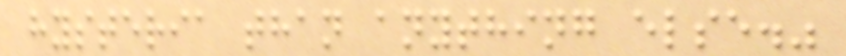hysteria than anything else."
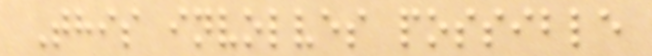This involves possible
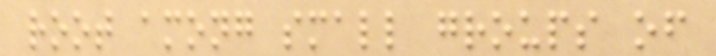root among small groups of
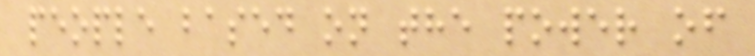people based on the power of
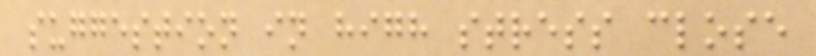suggestion in high stress close
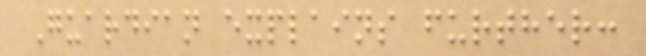Guardian explains further:
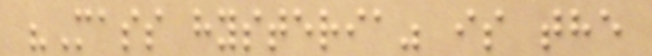"Mass hysteria" is the
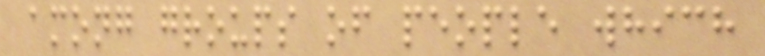among groups of people which
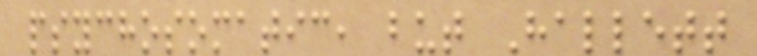psychosomatic, but Hallett
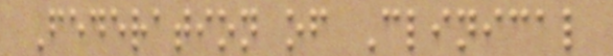Federation of Clinical
